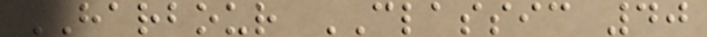HARBOUR CLASSIC 40
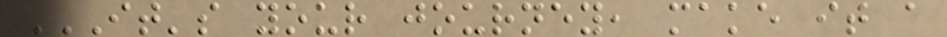IT'S YOUR JOURNEY, MAKE IT A
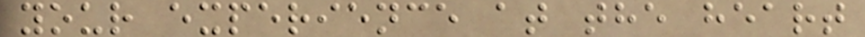your experience at the heart
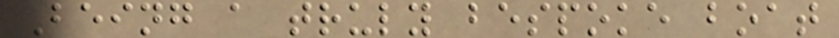Being a truly bespoke boat
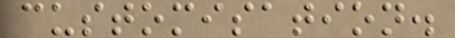customisation.
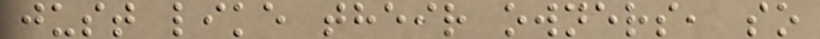just like their owners, so
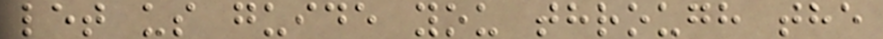let us guide you through the
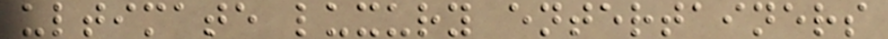ultimate luxury entertainers
